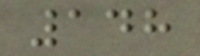148
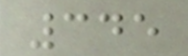345
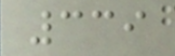339
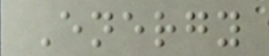Energy
